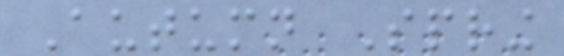Autumn Spring
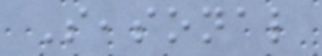Seasonal
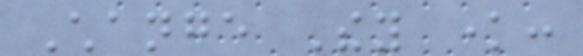Change They know:
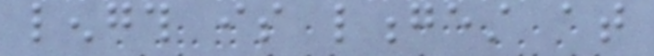length is longest at
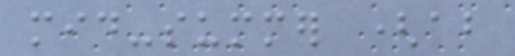mid-summer (about
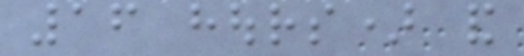16 hours) and
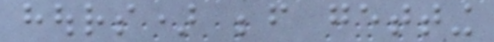hours) before getting
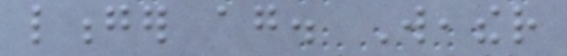longer again. Weather
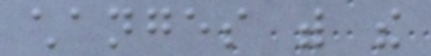changes with the
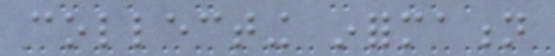collecting information
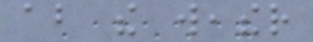about the weather
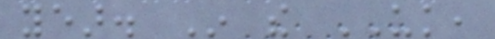year. In the UK,
